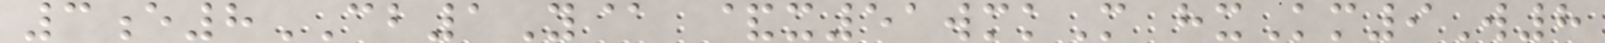3e8CB1Y@ &x51wmkM hxKm9W8
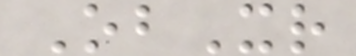ObXr
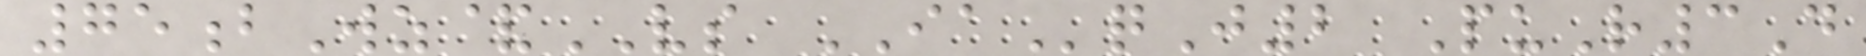75bWz&VS IAqJ2 PuR3D
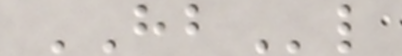HBl
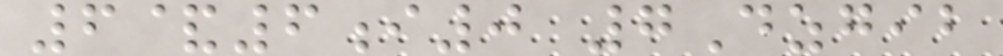6&6i0 7Dzgib
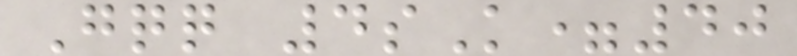Gqq 4sK=40
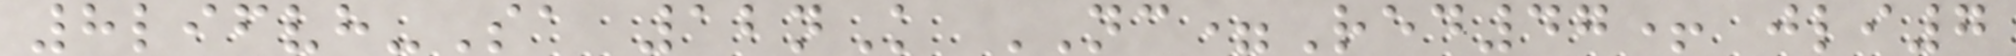8lifvh-Sa 12nK NC=Red47+ jli7
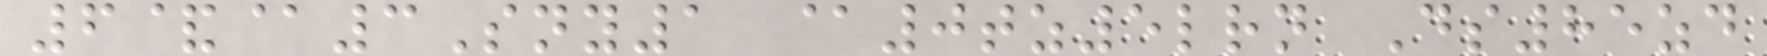6&@3Sny1 @0tz5lrn Ds85zd
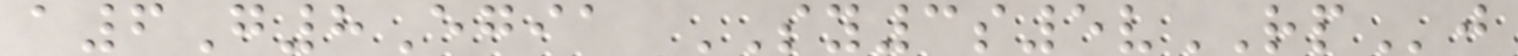a6G8Egia SY3s5vRPj
